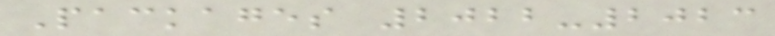Packages 2022-2023
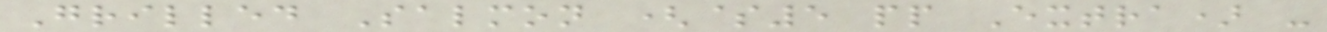Grilled Salmon ($5 pp Extra) -
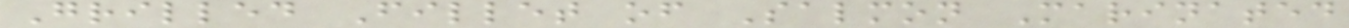Grilled Fillet of Salmon Marinated
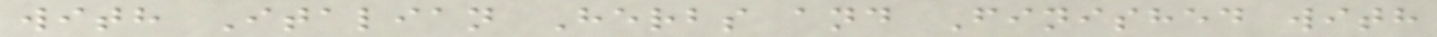with Italian Herbs and Finished with
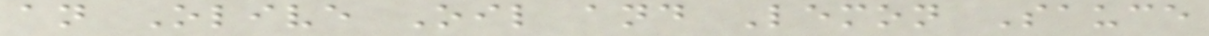an Olive Oil and Lemon Sauce
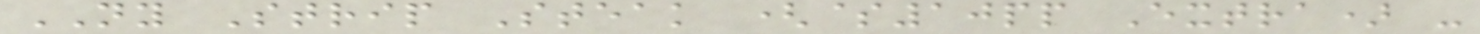NY Strip Steak ($10pp Extra) -
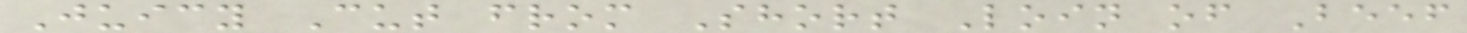Juicy Cut from Short Loin of Beef
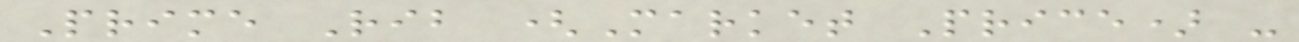Prime Rib (Market Price) -
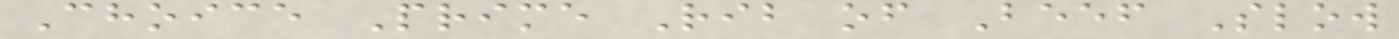Choice Prime Rib of Beef Slow
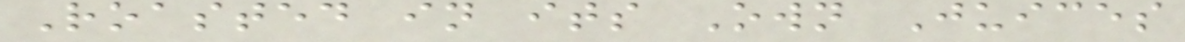Roasted in its Own Juices
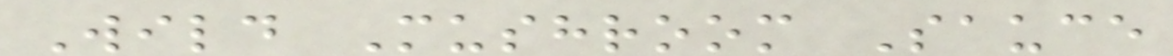Wild Mushroom Sauce
